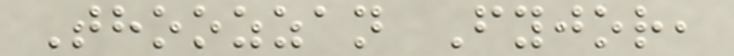Thoozzan Fyjor,
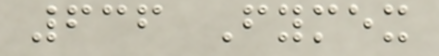636 Fymex
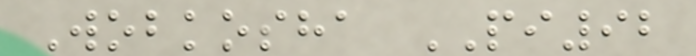Wobkosha PI92
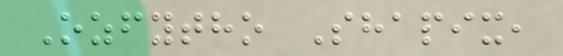Ozfytho Shapix,
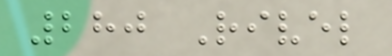280 Rivel
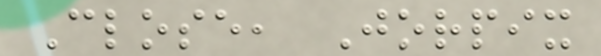Close, Jorpix
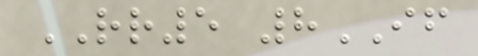RR5 8IF
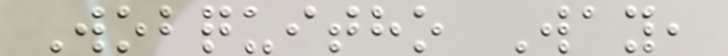Wobquitho Way,
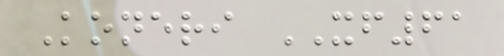Koneri XF61
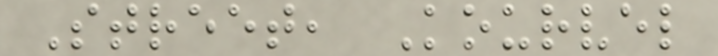Street, Kourvel
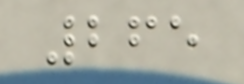265
